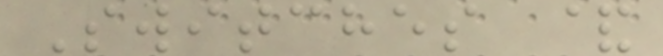Switches &
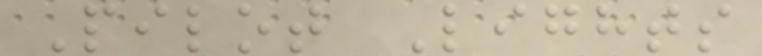Pilot Lights
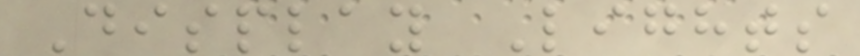Display Lights
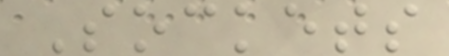Sockets
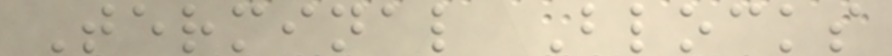Terminal Blocks
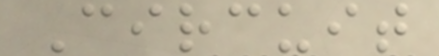Circuit
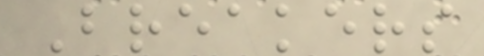Breakers
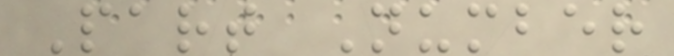Part Number
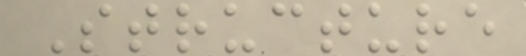Structure
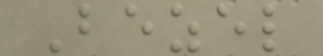Bezel
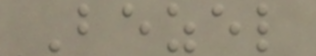Bezel
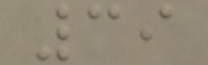39
